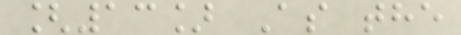[13] As the
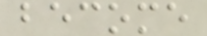become
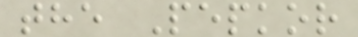the Pepkor
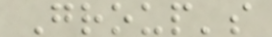Group's
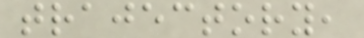trajectory,
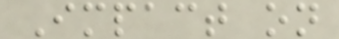Impact on
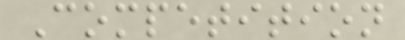Competition
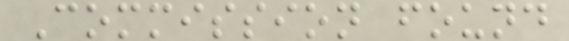Commission found
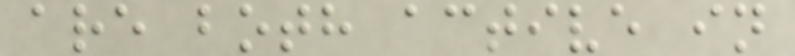are both active in
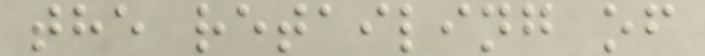the retailing of
